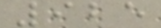925
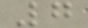7
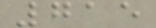715
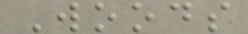Woods
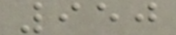950
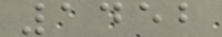1452
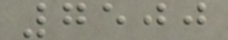7500
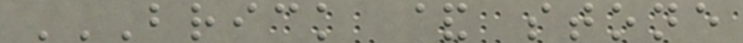BRICK & STONE
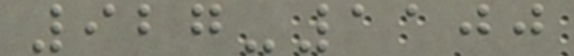927-1100
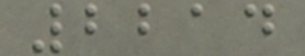2214
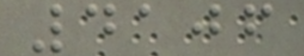4106
